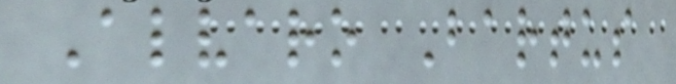Alvaro Bartus
